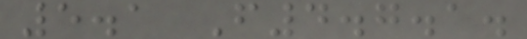5.1 F4.7.1.
